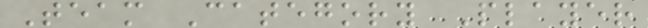Team Category Player
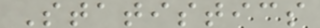Statistics
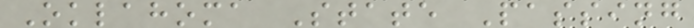Oklahoma State Passing
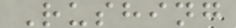Rushing
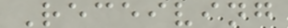Receiving
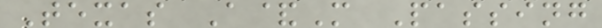Texas A&M Passing
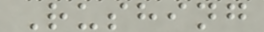Rushing
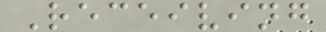Receiving
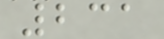231
